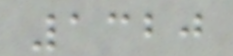1320
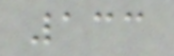133
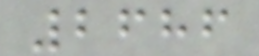2686
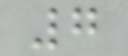7
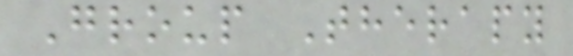Group Therapy
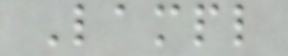Lampl
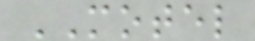MOTEL
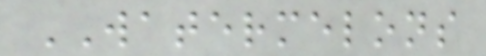WATERMELONS
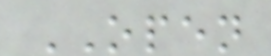OPEN
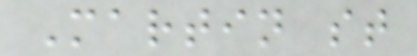Martin st
